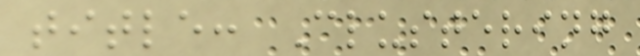title: Clustering
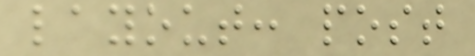layout: post
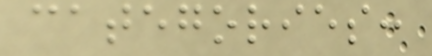categories:
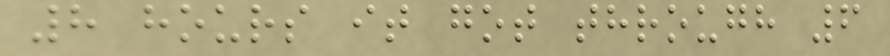8 hours it got through 6
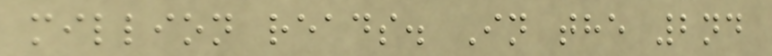million reads. In the 2nd
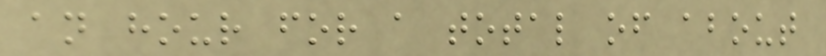an hour for a total of about
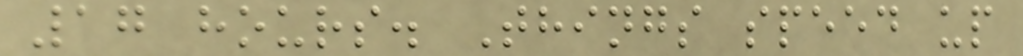17 hours. Things speed up
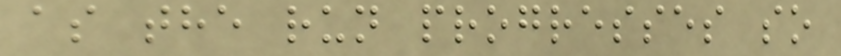as the run progresses so
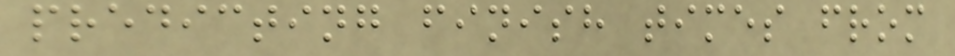predicting finish times from
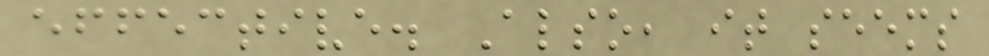effective. Also, it seems
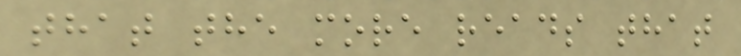that the more reads that
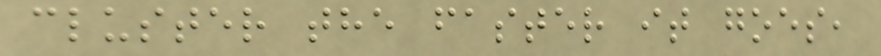cluster the faster it goes,
